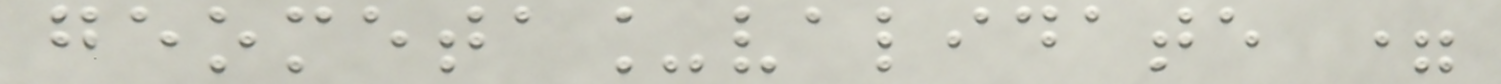geometa_validate =
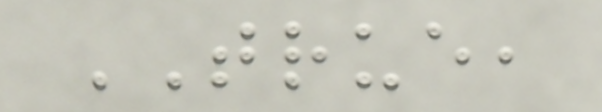TRUE,
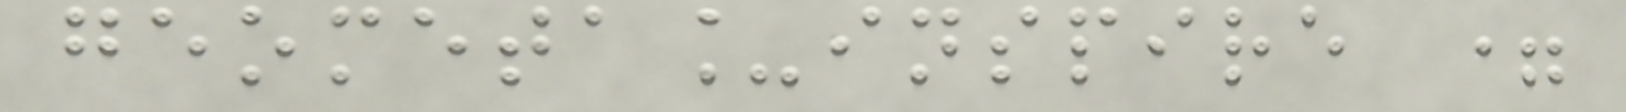geometa_inspire =
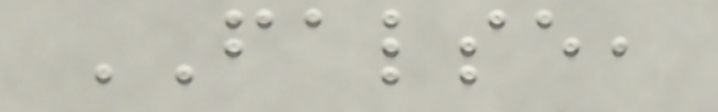FALSE,
